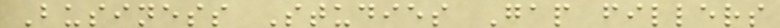Business Studies Gap fillers
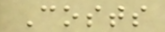Costs
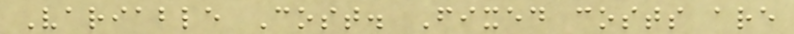Variable Cost. Fixed costs are
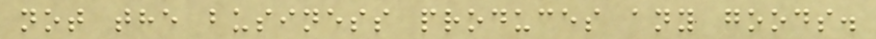not the business produces any goods.
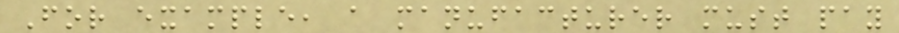For example, a manufacturer must pay
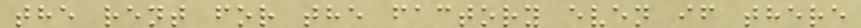the rent for the factory even if there
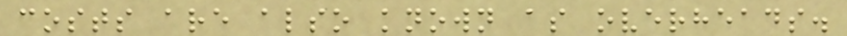costs are also known as overheads.
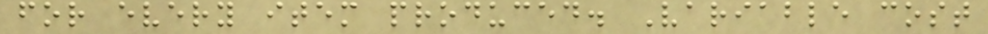for every item produced. Variable cost
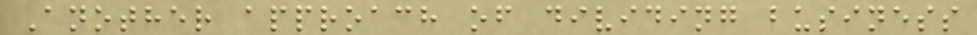Another approach of dividing business
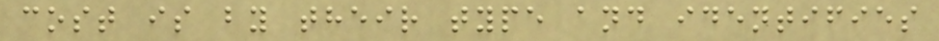cost is by their type and identifies
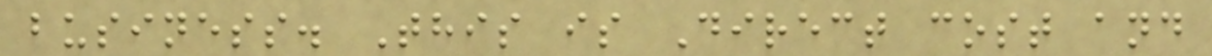business. This is Direct cost and
